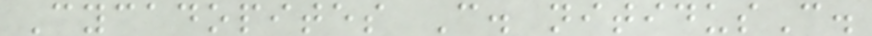Cycadopites C. nitidusC.
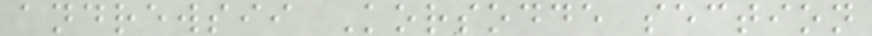andrewsii Korsodde section
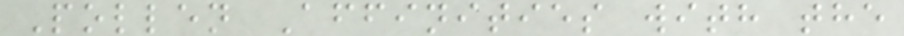Pollen Affinities with the
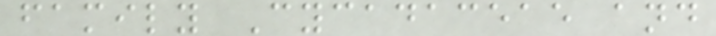family Cycadaceae and
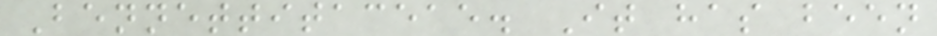Bennettitaceae. It has been
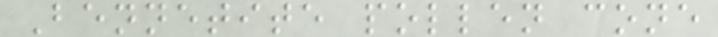Bennetite pollen cone
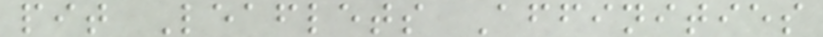pit Leaflets Affinities
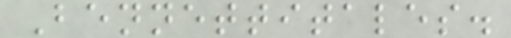Bennettitales.
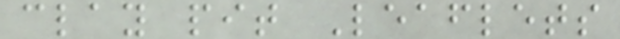clay pit Leaflets
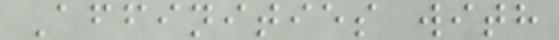Affinities with
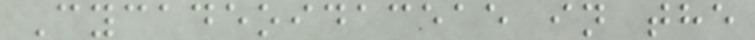Cycadeoidaceae in the
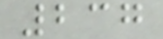237
